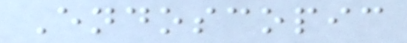Endoscopic
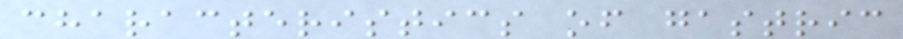characteristics of gastric
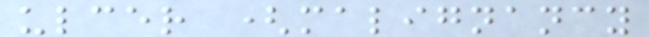ulcer (malignancy
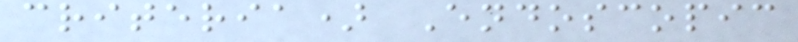criteria) Endoscopic
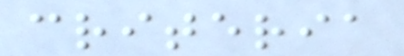criteria
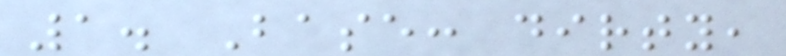1. Base: dirty,
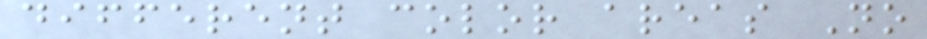different color areas No
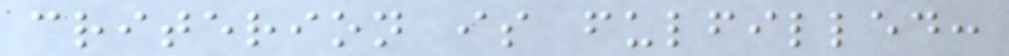criterion is fulfilled:
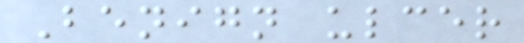Benign ulcer
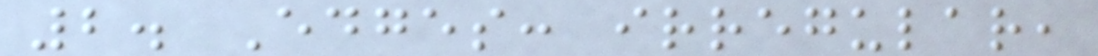2. Edges: irregular,
